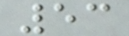53
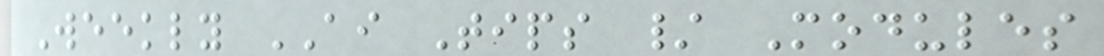Weekly AI Tips / Modules
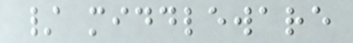/ middleware
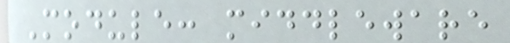Module: middleware
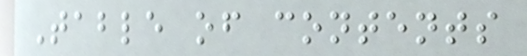Table of contents
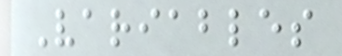Variables
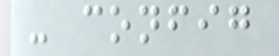- config
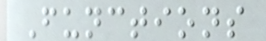Functions
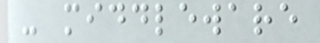- middleware
